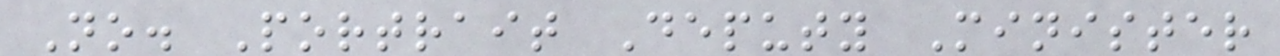No. Portrait Deputy Minister
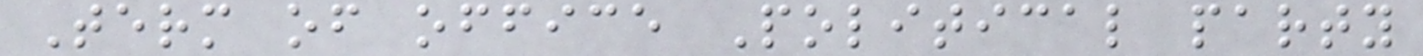Term of office Political party
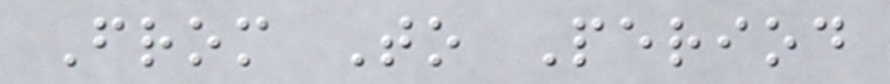From To Period
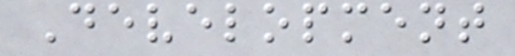Development
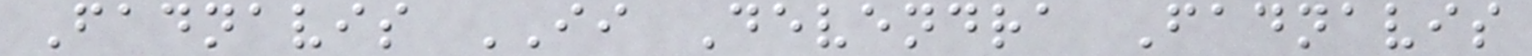Fadnavis II Devendra Fadnavis
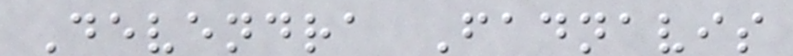Devendra Fadnavis
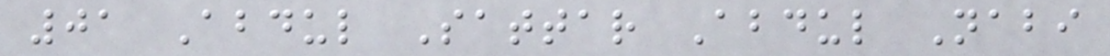01 Abdul Sattar Abdul Nabi
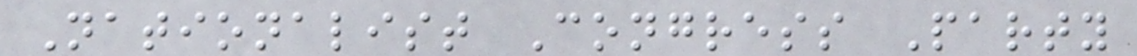Nationalist Congress Party
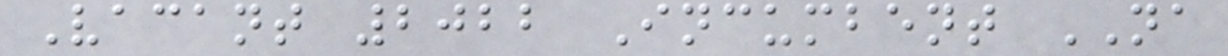Vacant 2022 Incumbent NA
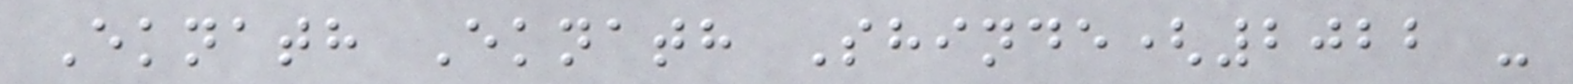Eknath Eknath Shinde(2022 -
